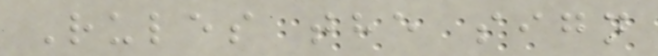Rules the sign
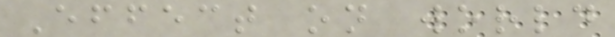Effect on world
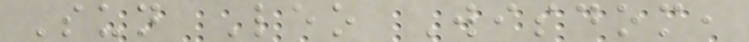Sun Leo Wisdom,
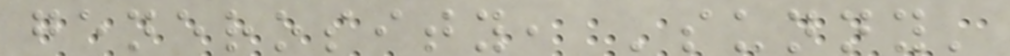generosity, 'sunny'
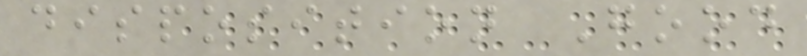disposition Good
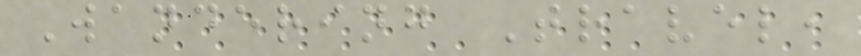Wandering Travel,
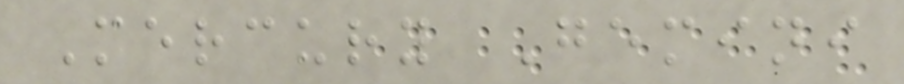Mercury Gemini
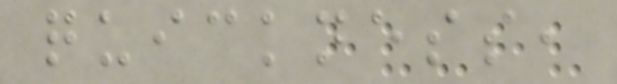quickness,
